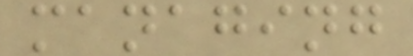managing
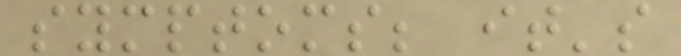symptoms; it's
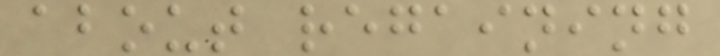about regaining
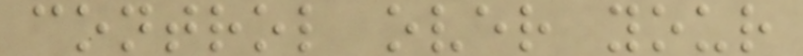control over your
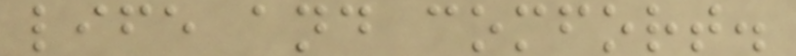life and comfort.
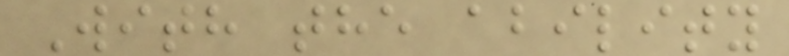With the ability
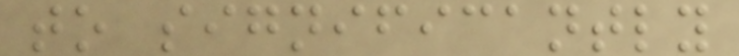to significantly
